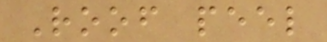Roof peel
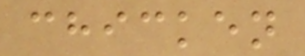chicken
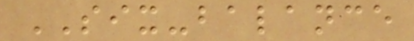SIX-balance
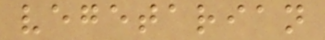vegetarian
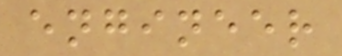engineer
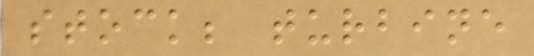stock; turbine
